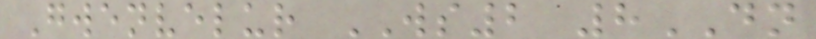Gwenvelur WS2 8DN
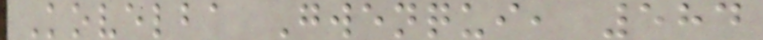Kovelba Gwenqui, 584
